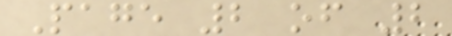Page 2 of 2
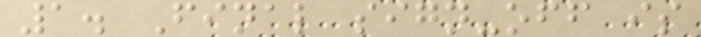1. Final sign-off is
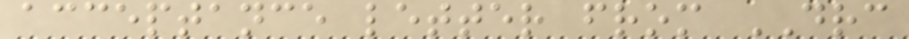acceptance letter from DRC
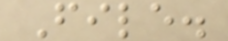File.
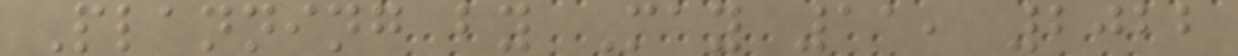Planning by May 11, 2022
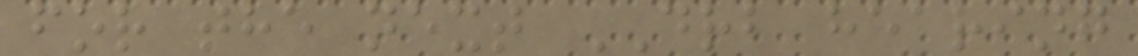for the next DRB hearing
